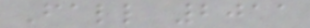Fall 2011
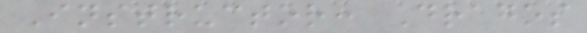Instructor: Dragos
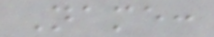Name:
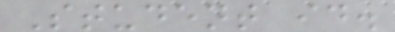Student id.
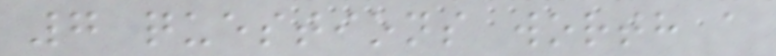7 questions worth a
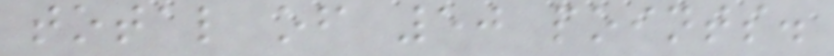total of 50 points.
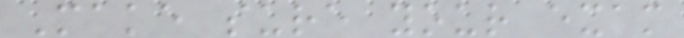Make sure your exam
